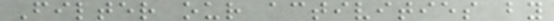Filter our activities by
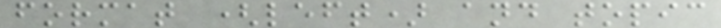format (left) and topic
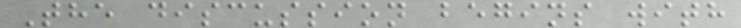The discussion begins with
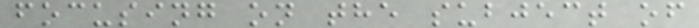focusing on the subject of
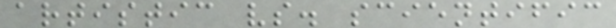artistic vs. scientific
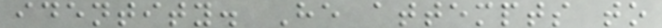identity. He attempts to
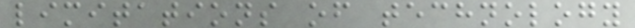limitations of technology
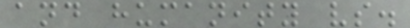and humanity vs.
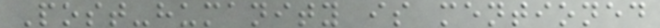Post-humanity is mentioned
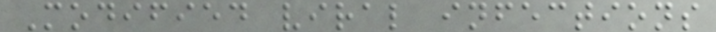Modified viral infections
